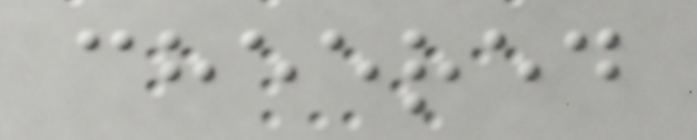cheered
